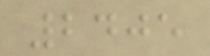2405
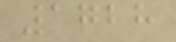1728
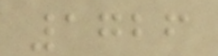1726
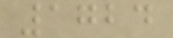1724
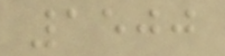1500
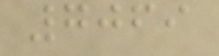7069
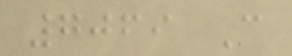7069 C
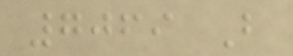7069 B
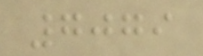7079
